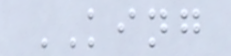KING
